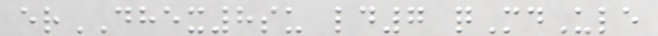erDHEX8su ld7 qMdUle
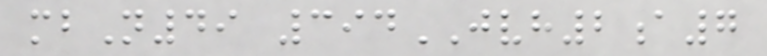mbN49 394JVH2a7
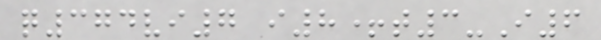q374vi7 i8+t3-I6
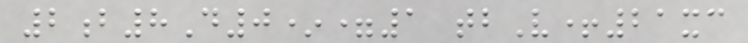2b8D0*=1 tbV+21xc
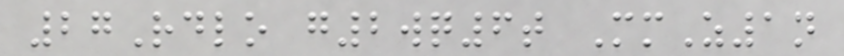27Rdlo g2wq6t MmZ1n
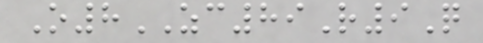O8ZC89R9Q
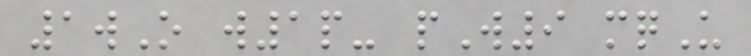1wO w1p- pW9 mqU
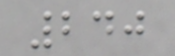240
